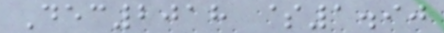Dec2018 $1.90
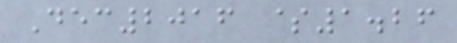Dec2016 $1.26
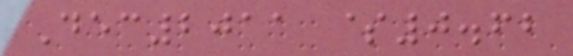Dec2011 $0.62
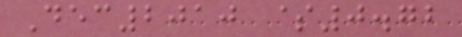Dec2010 $0.72
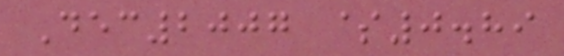Dec2007 $0.89
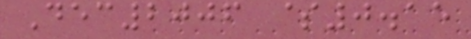Dec2006 $0.15
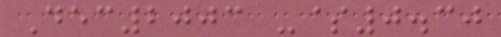Dec2003 -$0.30
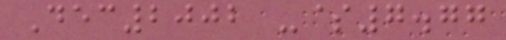Dec2002 -$7.77
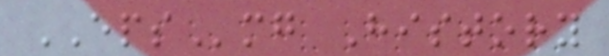EPSmg History
